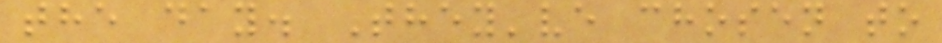the day. They've chosen to
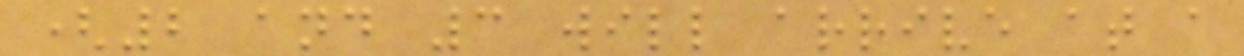(2 and 3 will arrive at a
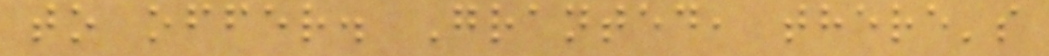to offer. Granted, there's
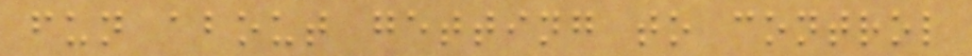fun about getting to control
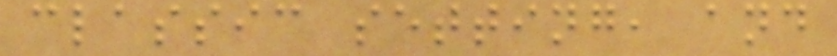classic setting, and
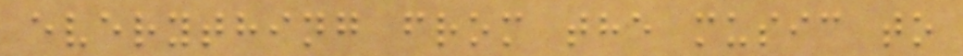everything from the music to
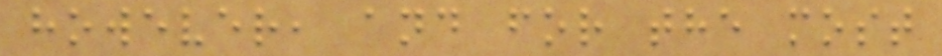however, and for the most
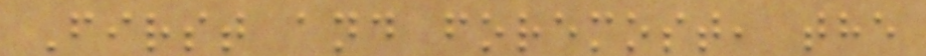First and foremost, the
